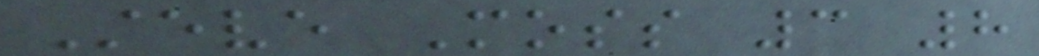Steve Moss 3 8
